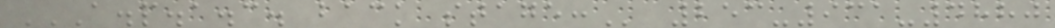A.P.A.C. BACK STAGE: 253-931-4880
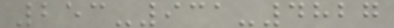253-931-4827
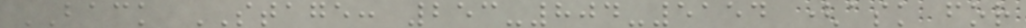BACK STAGE: 253-804-5154 (ask for
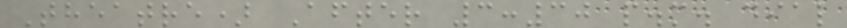Theatre) After 3:30 p.m. dial
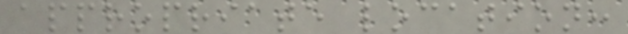appropriate location:
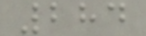284
